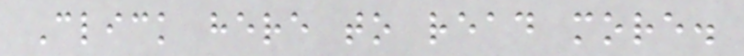Click here to read more.
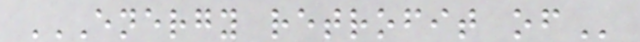ENERGY RETROFIT OF
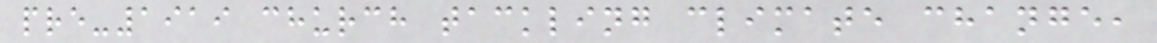pre-1919 church tackling climate change,
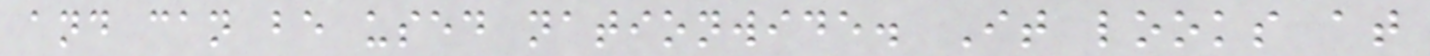and can be used nationwide. It looks at
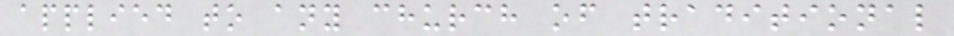applied to any church of traditional
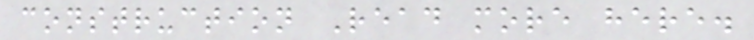construction Read more here.
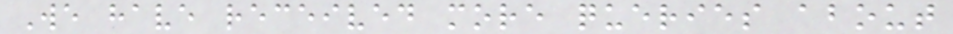We have received more queries about
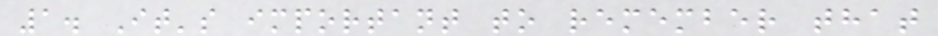1. It's important to remember that
